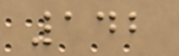142
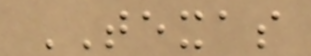TEXAS
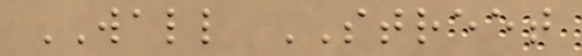WALL STREET
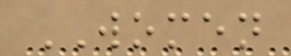WOMEN
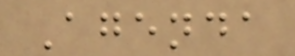Agenda
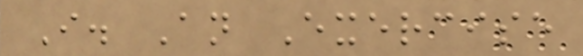I. An Exercise
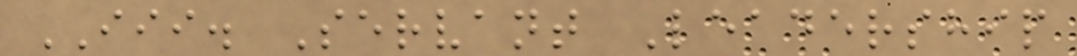III. Servant Leadership
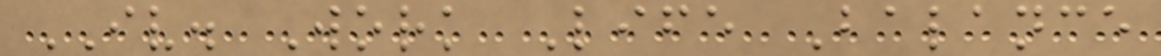IV. Work Life Balance
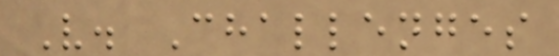V. Challenges
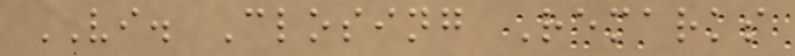VI. Closing Remarks
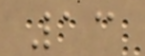13
